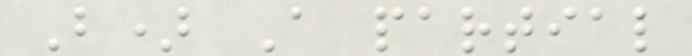B) A partial
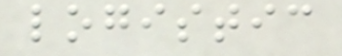logistic
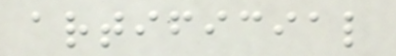artificial
